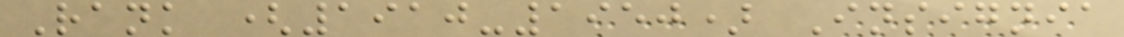Rank (1910-1950) Insignia
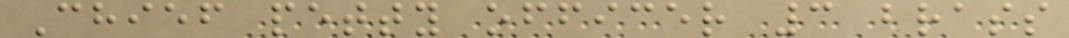Chief petty officer 3 brass
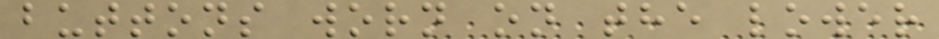buttons worn on the lower
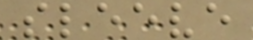sleeve
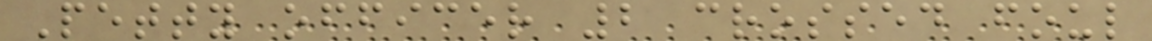Petty officer 2 crossed foul
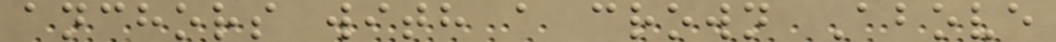anchors with a crown Above
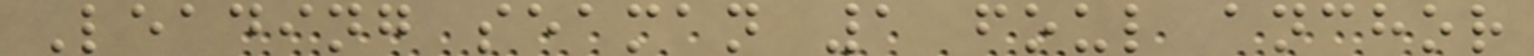Leading seaman 1 foul anchor
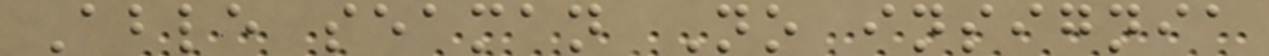Able seaman No insignia
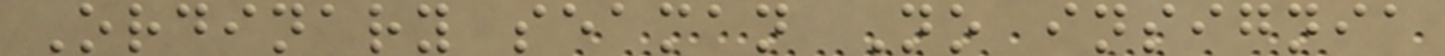Ordinary seaman No insignia
